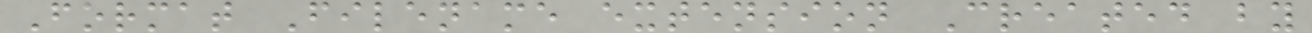Format Filename extension Created by
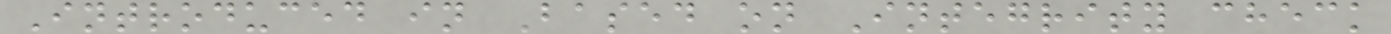Introduced in Based on Integrity check
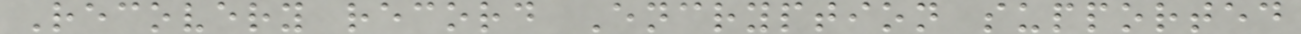Recovery record Encryption supported
